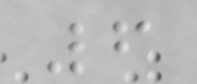6
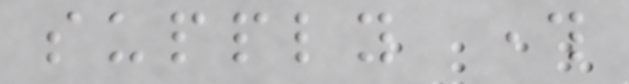supply through
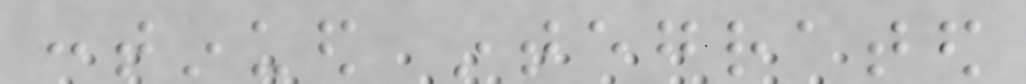continued integrated
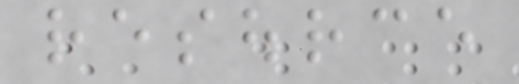resource
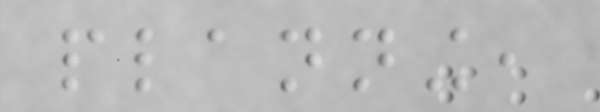planning,
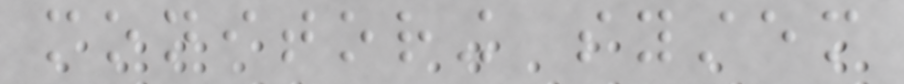monitoring system
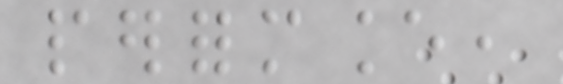performance,
